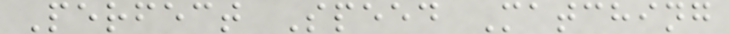Perfect Speed Matching
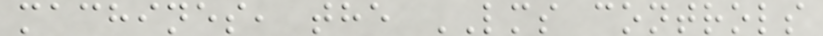machines, the LMS controls
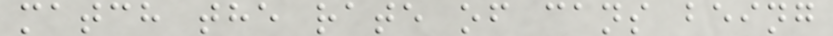match the rate of cans being
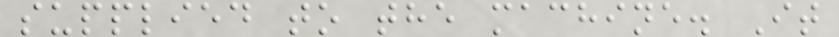supplied to the machine. It
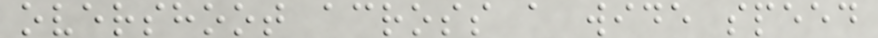overshoot across a wide speed
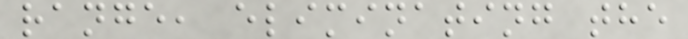range, eliminating the
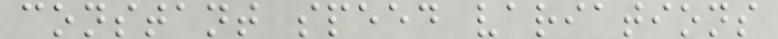constant speed variations
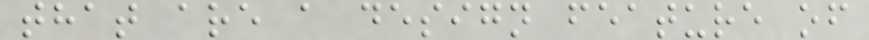that are a design feature of
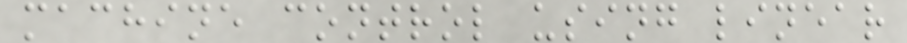machine control using linear
